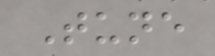Tune
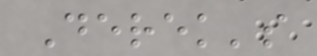Derek's
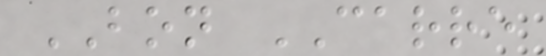BON CARRE
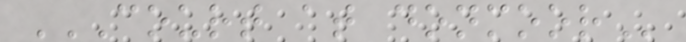COURT AT DONMOOR
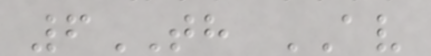6TH AV
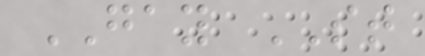GAY ST
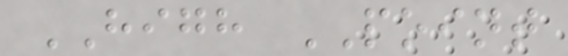HIGH POINT
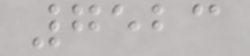7523
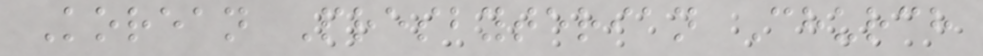Korean Presbyterian Church
